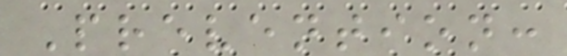Prevention:
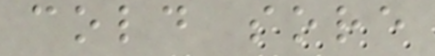cold sore
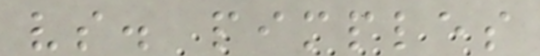vs. pimples
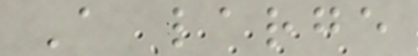A large
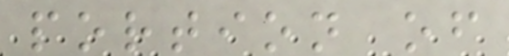portion of
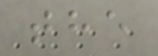the
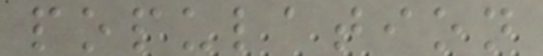population
